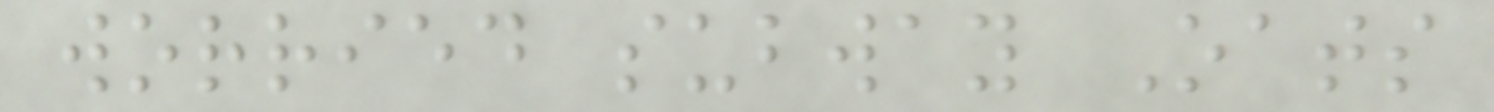worried subway Oats
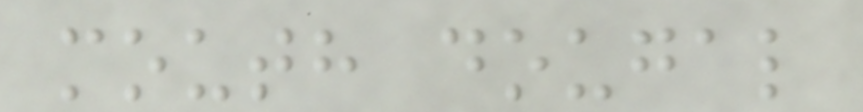mouth dougal
